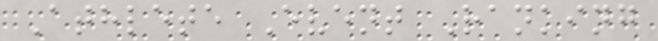Athlete Event Ranking
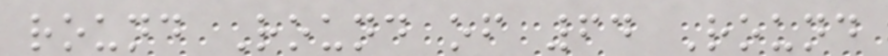round Round of 64 Round
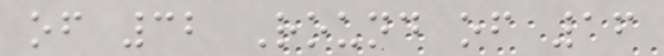of 32 Round of 16
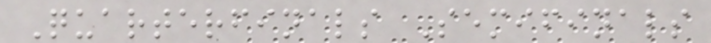Quarterfinals Semifinals
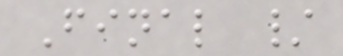Final /
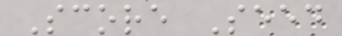Score Seed
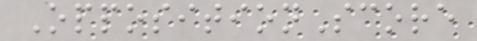OppositionScore
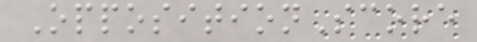OppositionScore
